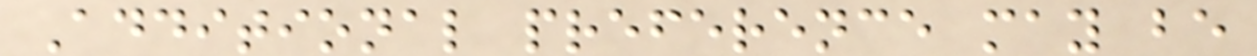Additional preference may be
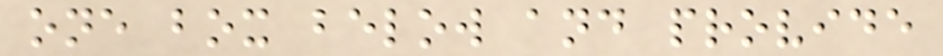one box below and provide
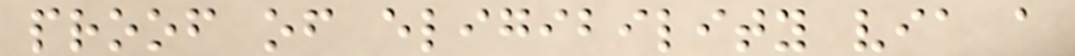proof of eligibility via a
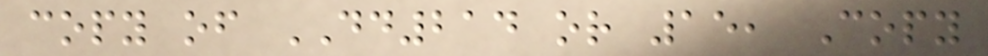copy of DD214 or 15, Copy
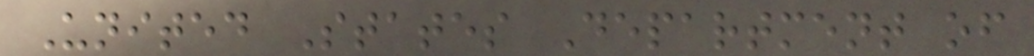United States Department of
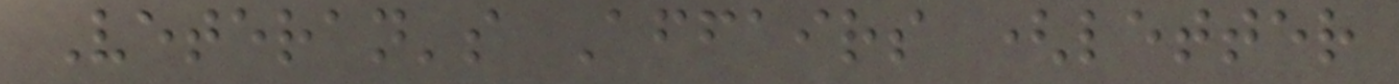Veteran's Affairs (letter
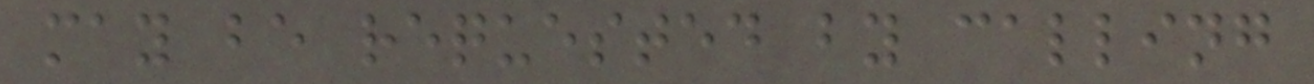may be requested by calling
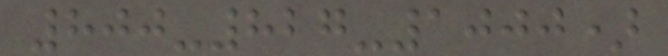800-827-1000)
